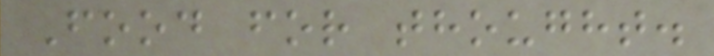Food for thought.
